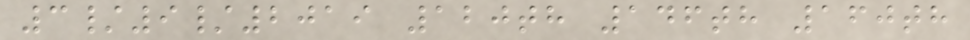3/9/2019 120th 146th 160th
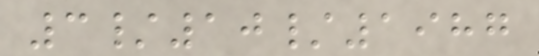3/10/1987
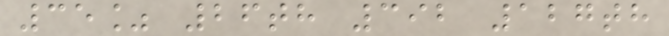35% 26th 392 127th
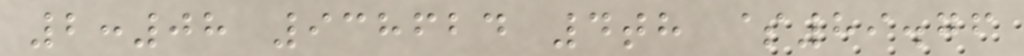2:08 938624 4th $89.76
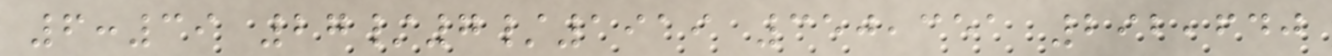6:39 27/7/1919 350,351 292,640
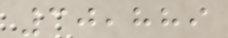30,889
